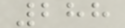288
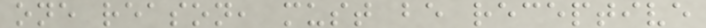one reason, must be receptive
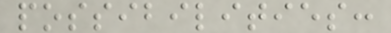possibilities:
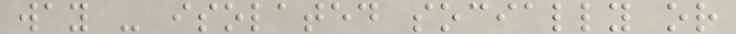way - isolated socially or
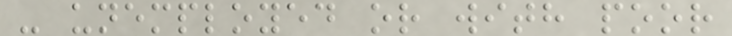- unemployed or with poor
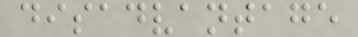disadvantage
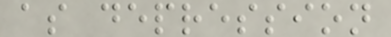as depression
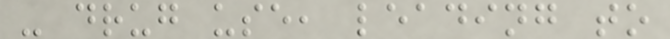- drug use, leading to
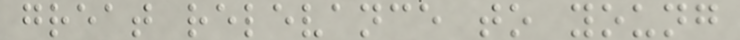great relevance to young
